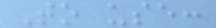To use:
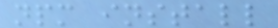npm install
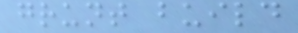grunt build
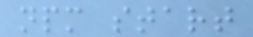npm start
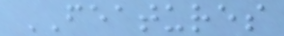FEATURES
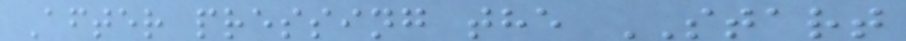After pressing the START
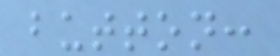button:
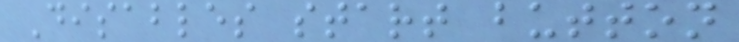Disables start button
